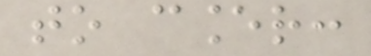to cancer:
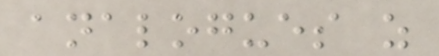analogues as
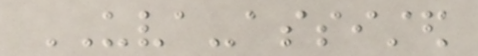UVA-assisted
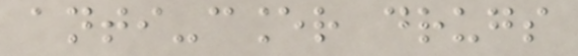anti-cancer drugs
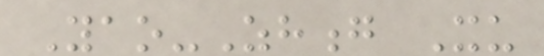Yao-Zhong Xu
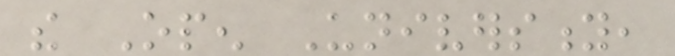the Open University,
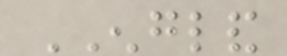ENGLAND
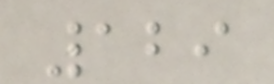129
